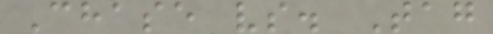Chase vs. Tag
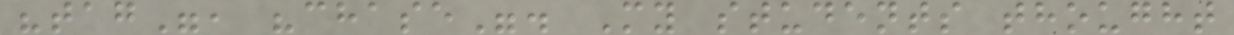"tag", "chase". My students thought
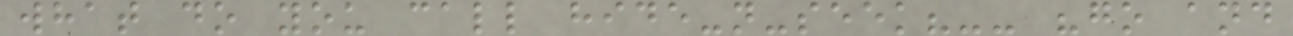what do you call hide-n-seek?-- "go and
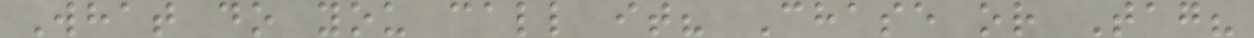What do you call it? Chase or Tag?
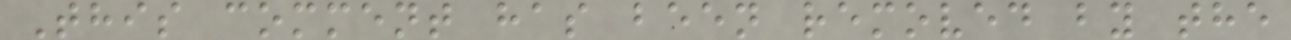This comment has been removed by the
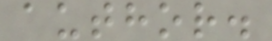author.
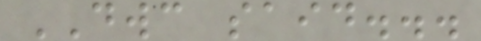DWC said...
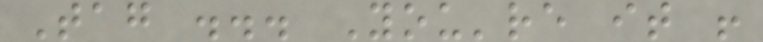Tag ... You're it !
